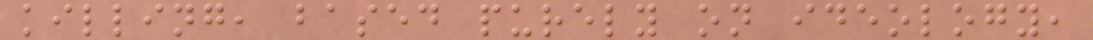killing, based purely on ideology,
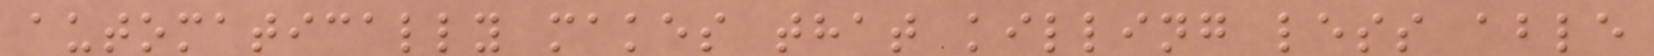automatically makes that killing less able
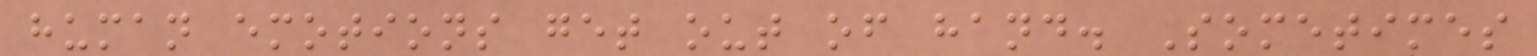human emotions get out of hand. Sometimes
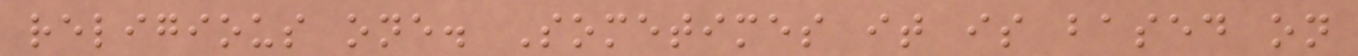religious one. Sometimes it is based on
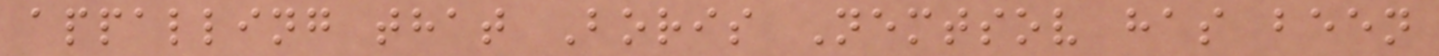appalling that Boris Nemtsov has been
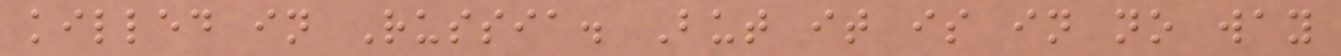killed in Russia. But it is in no way
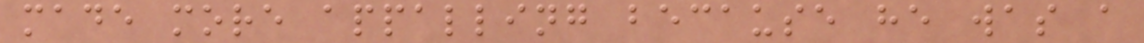made more appalling because he was a
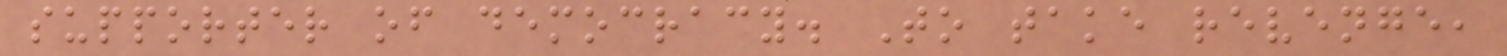supporter of democracy. To take revenge,
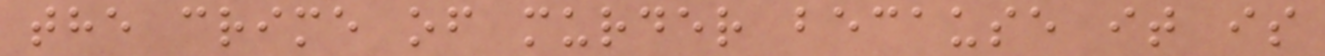the crime of murder because it is
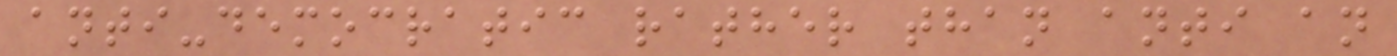anti-democratic rather than anti an
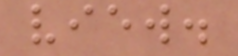view.
